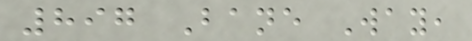897 Bane Way,
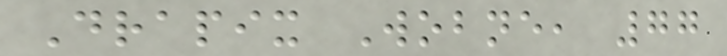Drapix Wobne, 77
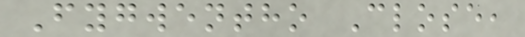Fygwentho Close,
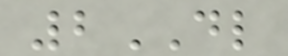2DL
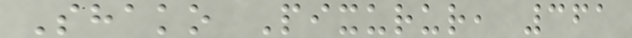Shako Pixurur, 361
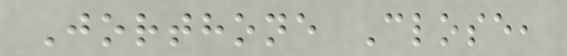Jorthone Close,
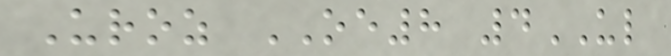Uroz OE8 4UL
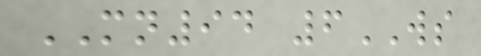MN94 6WS
